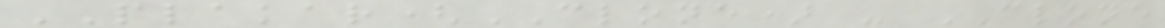PLAKAR(CLONE) - CLONE
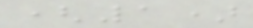(1)
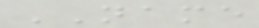NAME
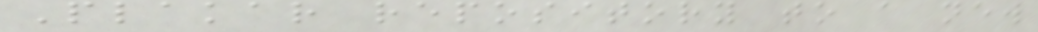Plakar repository to a new
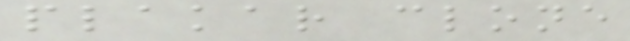plakar clone
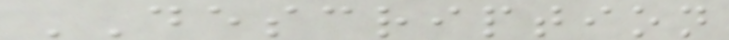DESCRIPTION
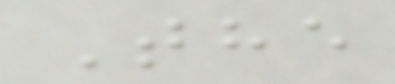The
